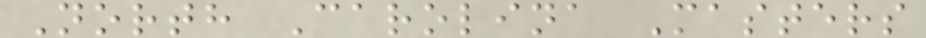North Carolina Masters
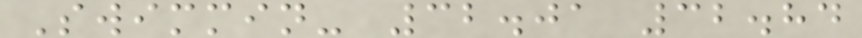Swimmin- 32.01 32.84
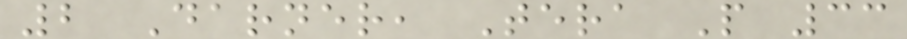2 Darner, Tera P 33
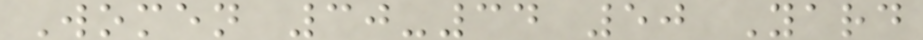Women 30-34 50 Yard
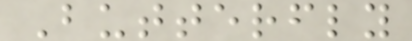Butterfly
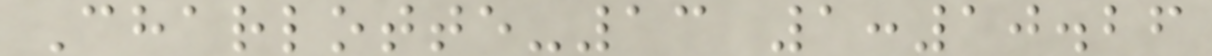Charlotte-13 1:10.26
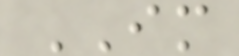IM
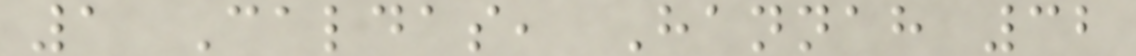1 Caldas, Hannah 32
